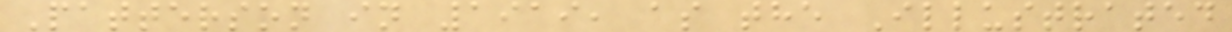Patterson in 1919, as the Illustrated
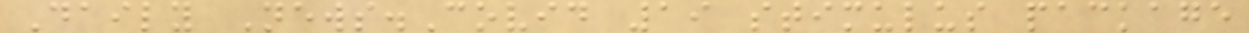Daily News.Covid 19 stimulus package
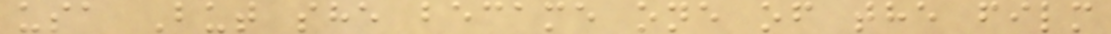usa But she became one of the film
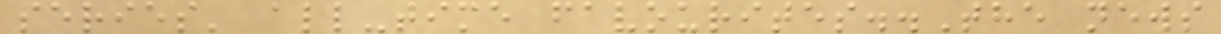series' all-time favourites..The news
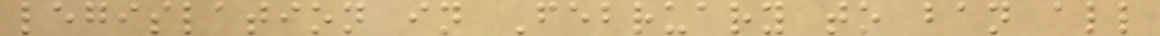legislation in February to ban all
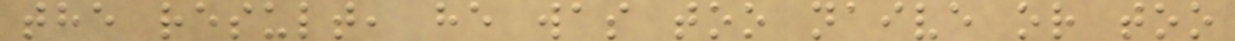the result, he was too naive or too
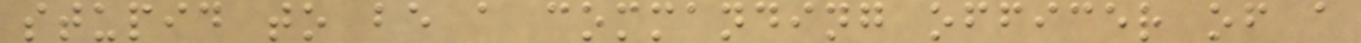stupid to be a commanding officer of a
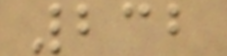232
